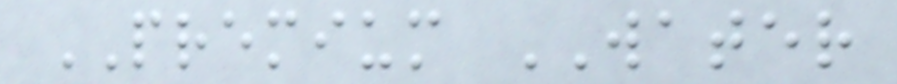PREMIUM WATER
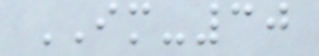IM-30
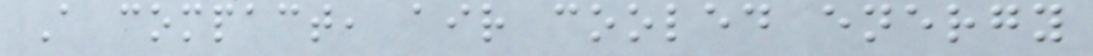A compact, air cooled energy
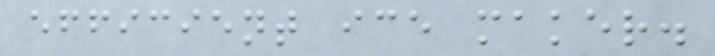efficient ice maker.
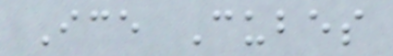Ice Cubes
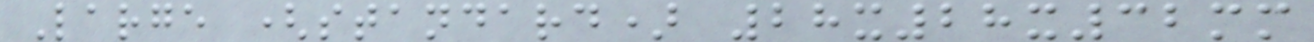Large (standard) 28x28x32mm
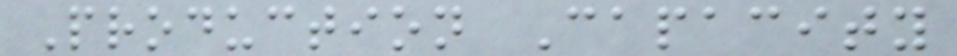Production Capacity
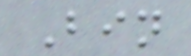Bin
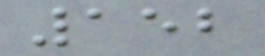152
